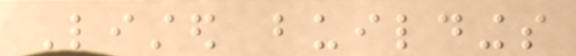Listed buildings
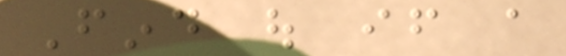Find out if a
